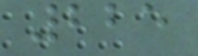225
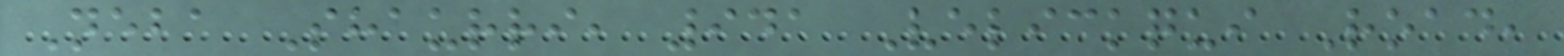Neba Shaurri, 941 Velickqui Road,
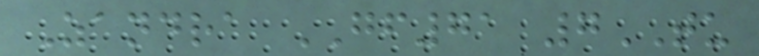Zandra GF71 7TU
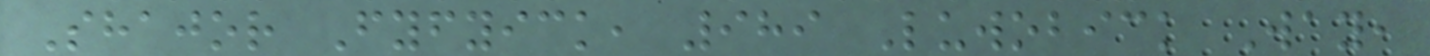Shajor Fyfyick, 989 Luwobick Way,
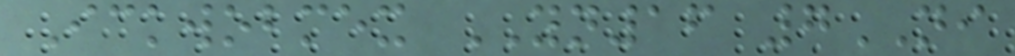Ickwobmex YN16 7NI
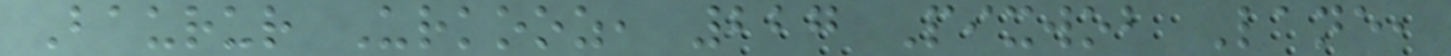Baurur Urkooz, 227 Pixwob Lane,
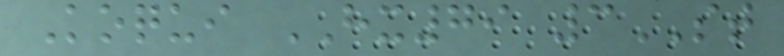Koqui HX79 3ST
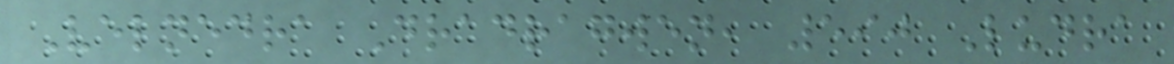Velnedra Dradragwen, 590 Ludra
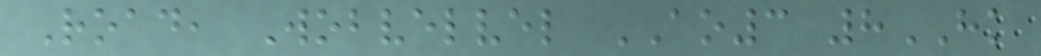Road, Wobvelvel AO3 8HK
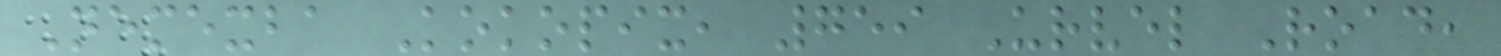Nemexba Kokopix, 759 Urvel Road,
